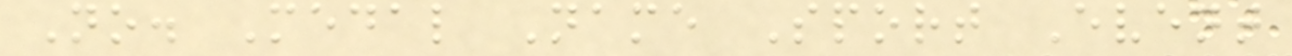No. Medal Name Sport Event
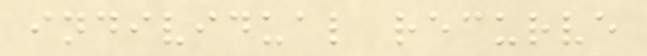individual recurve
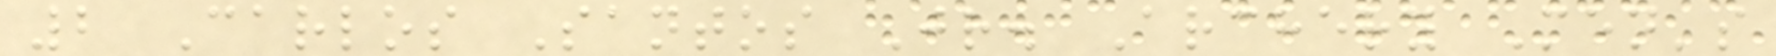2 Carlos Santos Jr. Archery Men's
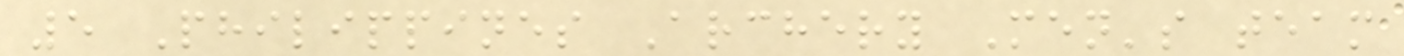5 Philippines Archery Men's team
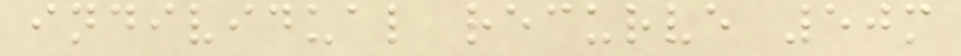individual recurve 50m
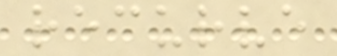recurve
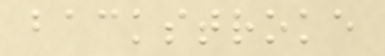backstroke
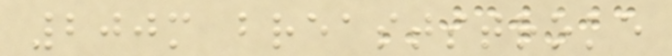200m breaststroke
